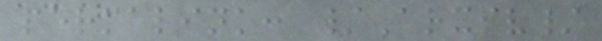permalink: /Arxiv/
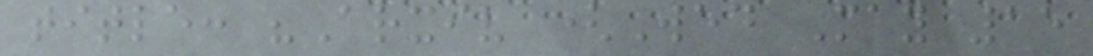title: "Arxiv (Wed May 15
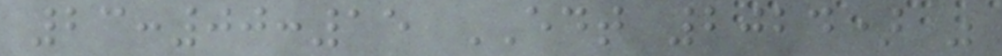23:00:15 EDT 2024) "
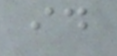id
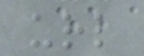url
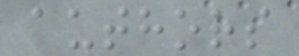authors
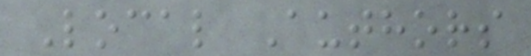Local Authors
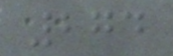274
